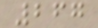267
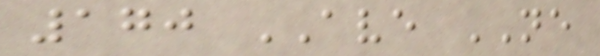170 AVE NE
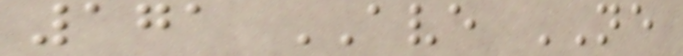171 AVE NE
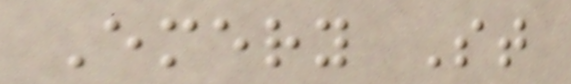Emery St
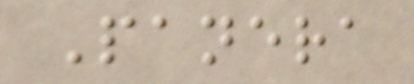Panera
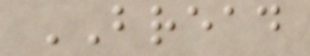BREAD
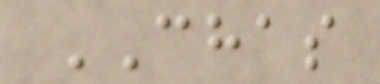CHAS
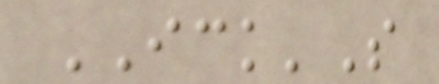ICK'S
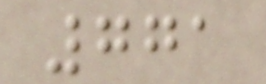771
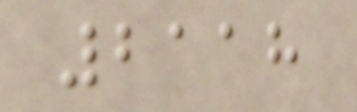2118
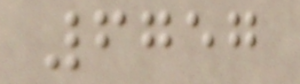6757
